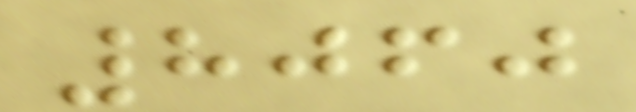8060
